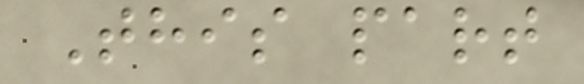This part
